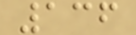136
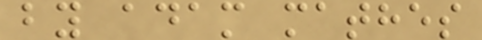by adam mathes
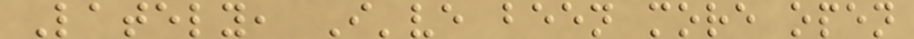Lately, I've been more open
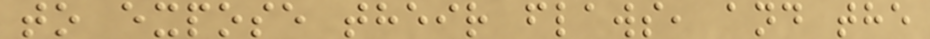to expose their flaws, and the
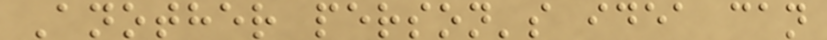Another person's idea can
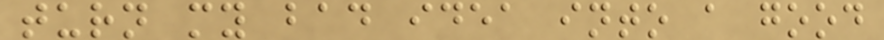turn my bad idea into a good
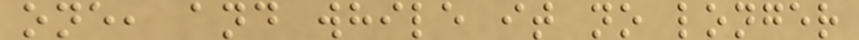one, and while it no longer
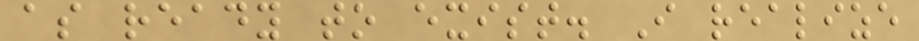as ready to exist. I realize
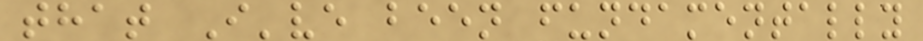that I've been fundamentally
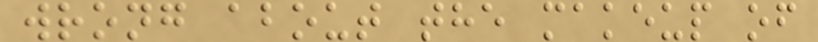wrong about the makeup of
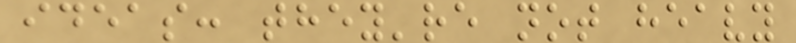ideas: they're not heavy
